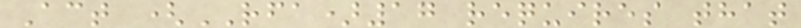Act (RFA)17 requires that
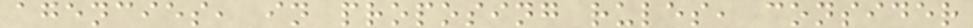agencies, in proposing rules, consider
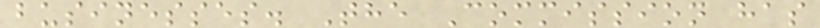businesses. The Commission has
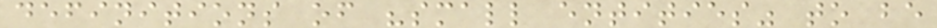definitions of "small entities" to be
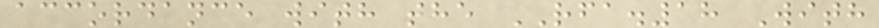accordance with the RFA.18 With
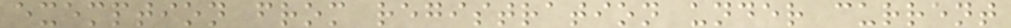exemption from registration under current
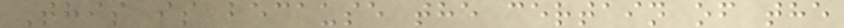This is because the certain of the
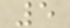5
